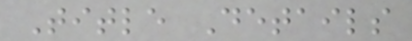Title Details
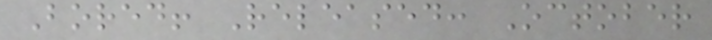Bored! Released: October
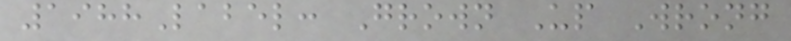1988Label: Grown Up Wrong
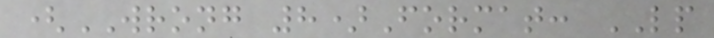(WRONG 8)Format: LP
